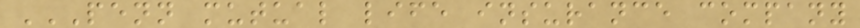PENN MUTUAL LIFE INSURANCE COMPANY
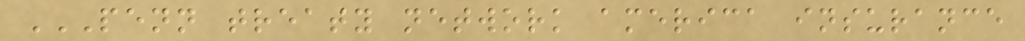PENN TREATY NETWORK AMERICA INSURANCE
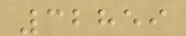32859
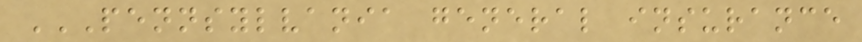PENNSYLVANIA GENERAL INSURANCE
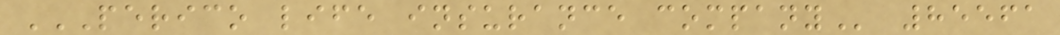PERICO LIFE INSURANCE COMPANY 85561
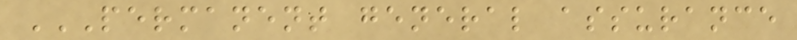PERMANENT GENERAL ASSURANCE
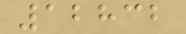12832
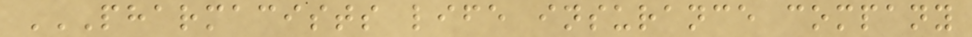PHARMACISTS LIFE INSURANCE COMPANY
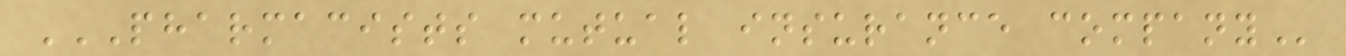PHARMACISTS MUTUAL INSURANCE COMPANY
